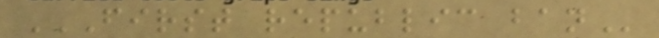FIRST REPUBLIC BAN
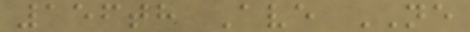156th Ave NE
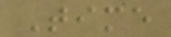Time
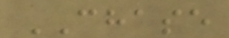CHASE
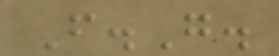F.G.
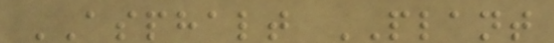ASPHALT PLANT
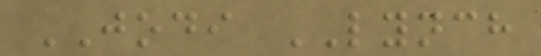JODI LYNCH
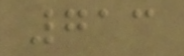713
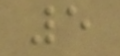5
